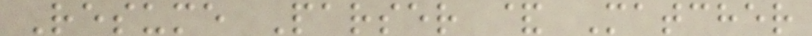Resume Parser & Matcher
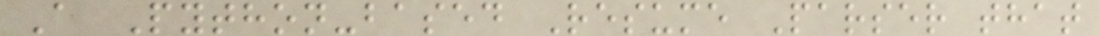A Python-based Resume Parser that
